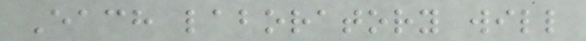Each laboratory will
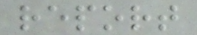report
